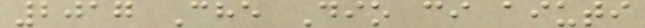2017 Che Dio ci aiuti
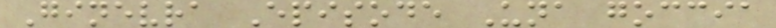Ginevra Episode Una goccia
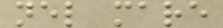nel mare
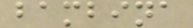bambina
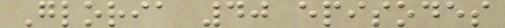Gloria 40 episodes
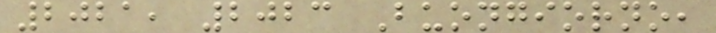2021, 2023 Buongiorno,
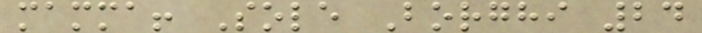mamma! Sole Borghi 24
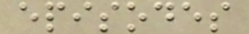episodes
